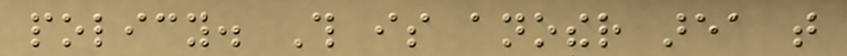policy. This is another area that
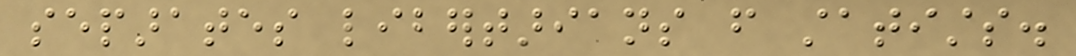separates libertarians from statists.
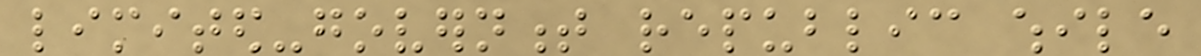limited-government republic while
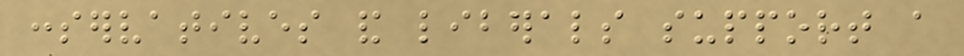conservatives and liberals support a
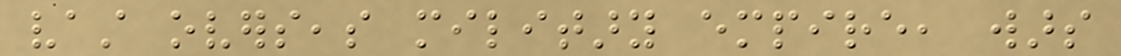vast overseas military empire, wars
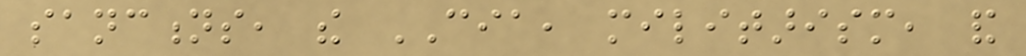sanctions, the CIA, militarism, and
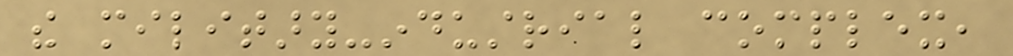the military-industrial complex,
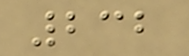232
